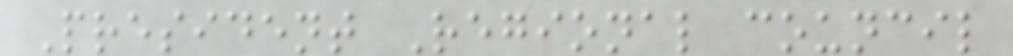President Regional council
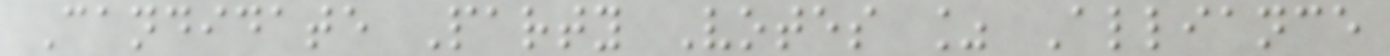Candidate Party Votes % Alliance
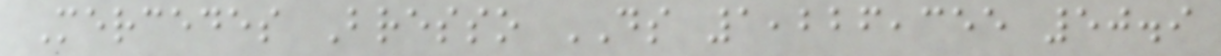Mercedes Bresso DS 1,226,355 50.9
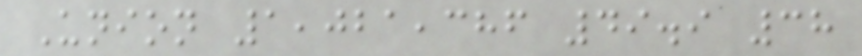Union 1,021,386 49.9 38
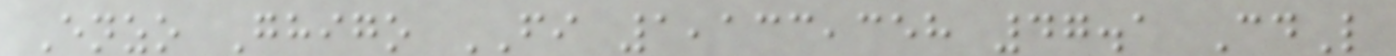Enzo Ghigo FI 1,133,358 47.1 CdL
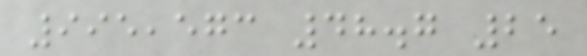995,573 48.7 25
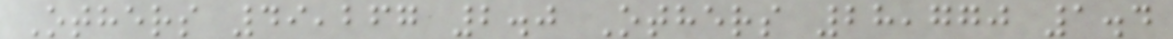Others 49,267 2.0 Others 28,770 1.4
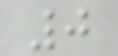0
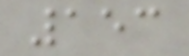153
